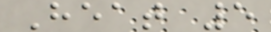Heat 5
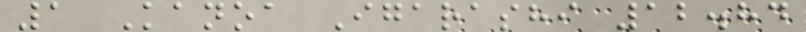1 Kanoa Igarashi 12.84
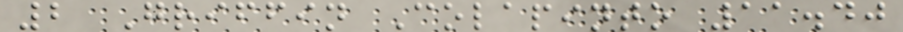2 Griffin Colapinto 11.40
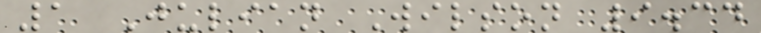1 Julian Wilson 9.34
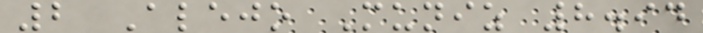2 Alejo Muniz 8.94
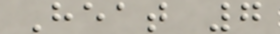Heat 7
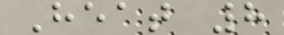Heat 8
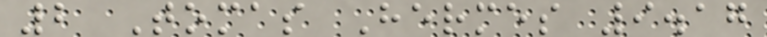2 Tomas Hermes 9.17
